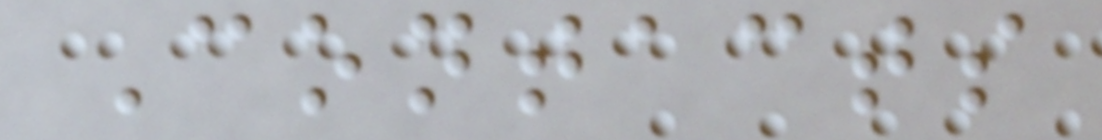Contacts
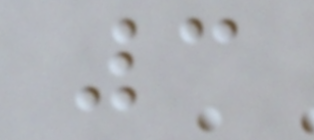3
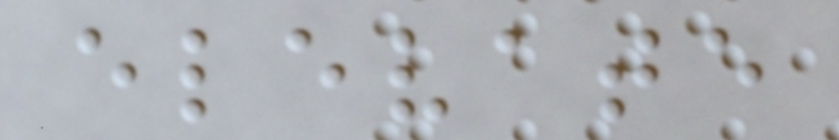elevate
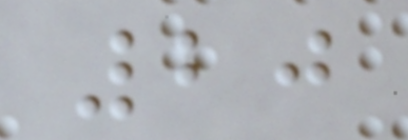20
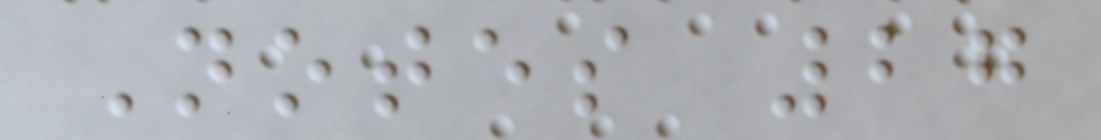Notes 27
